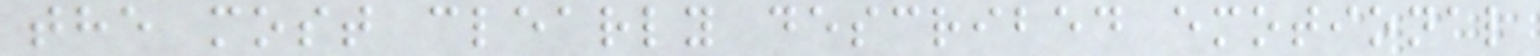the most clearly described emotional
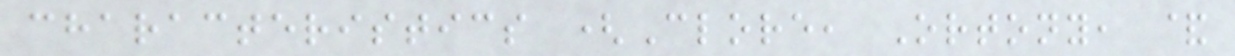characteristics (Clore, Ortony, &
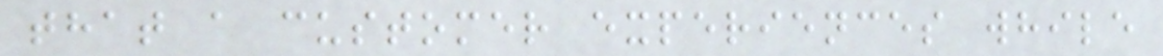that a customer experiences while
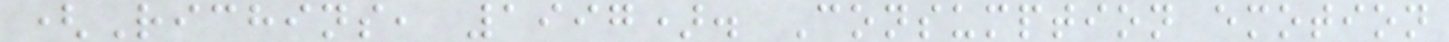(Richins, 1997). Consumption emotion
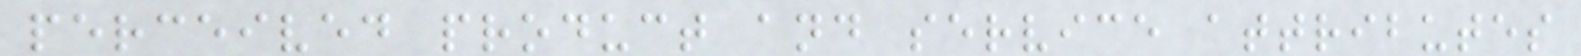perceived product and service attributes
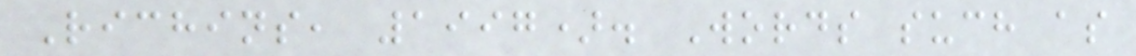Richins, 1997). Words such as
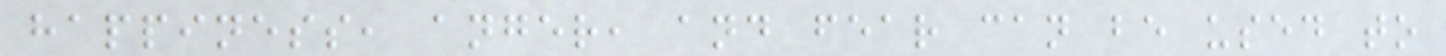happiness, anger, and fear can be used to
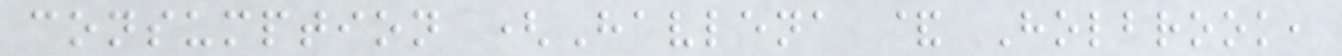consumption (Havlena & Holbrook,
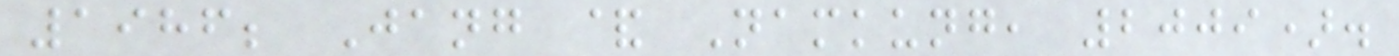1986; Jang & Namkung, 2009).
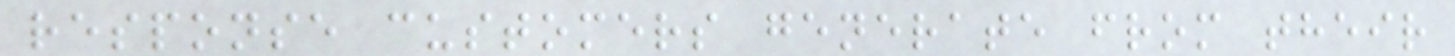response customers generate from their
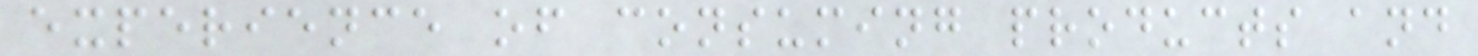experience of consuming products and
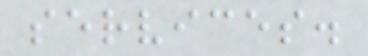services.
